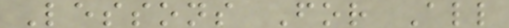Lessons For All
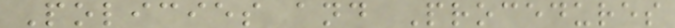Policies and Procedures
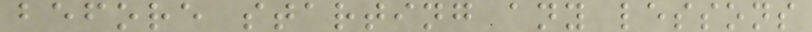before starting any lessons
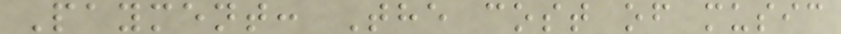Payment: The cost of music
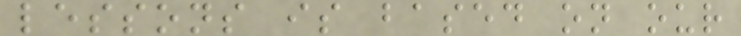lessons is based on our
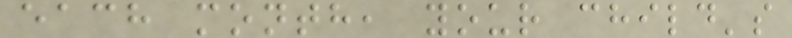each month, your child's
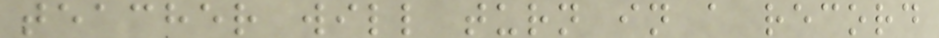teacher will turn in a record
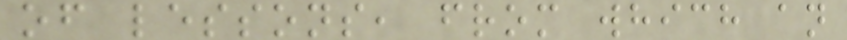of lessons, from which an
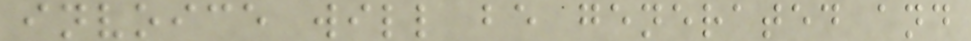invoice will be generated and
